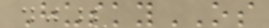HuskyOS
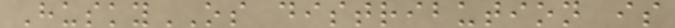HuskyOS distribution is
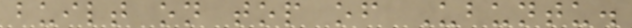built on top of Ubuntu.
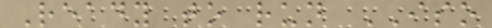Ready to run ISO
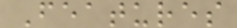Features
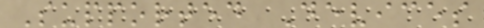Supported Devices
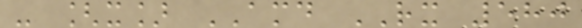- [x] AMD RX 580
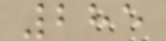285
